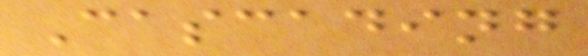Cascading
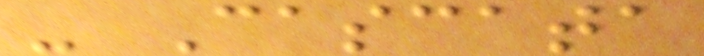- Cascata
